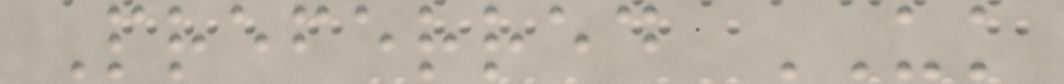Preferred UK
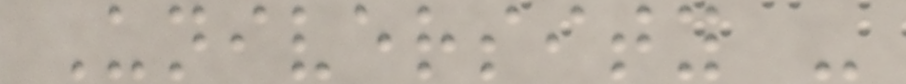University -
